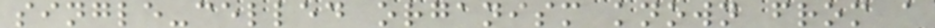single-celled organism known from a
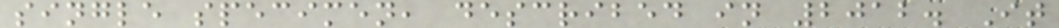single specimen, described in 2012. It
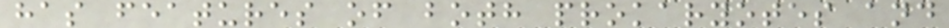has features of both prokaryotes and
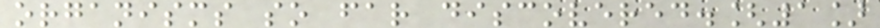organisms so far discovered.[1]
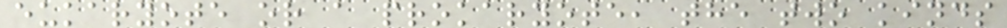eukaryote or a prokaryote, the two kinds
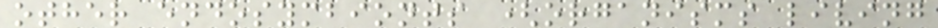other endosymbionts (organisms living
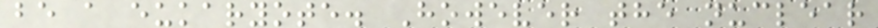be a eukaryote. However the nuclear
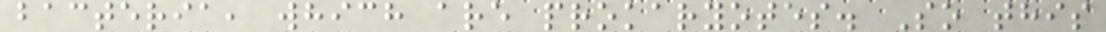bacteria, which are prokaryotes. So this
